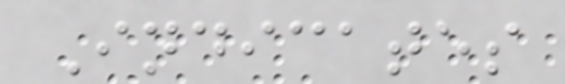Indicates
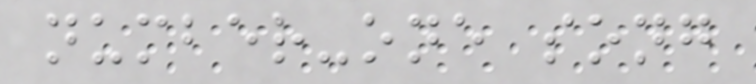number-one song
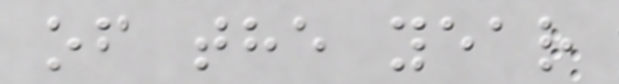of the year
